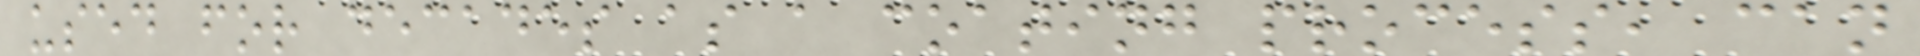used for decades as a coating process, can
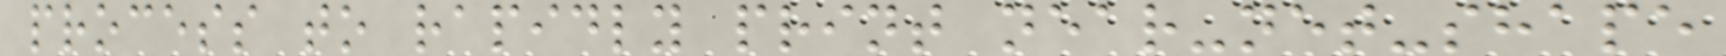process to rapidly print near-net-shape
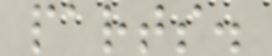parts.
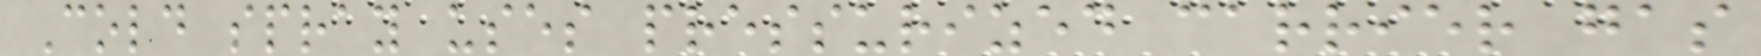Cold spray uses pressurized carrier gas
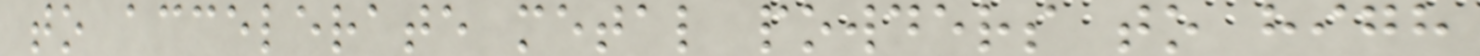to accelerate metal powders to high
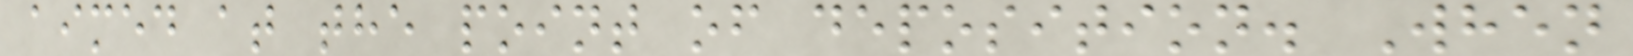aimed at the point of deposition. When
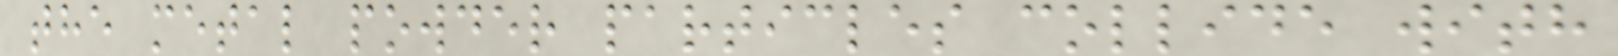the metal powder particles collide with
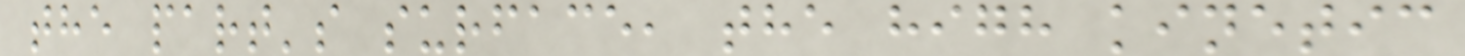the part's surface, the high kinetic
